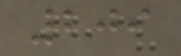209
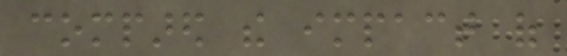compared the impact of
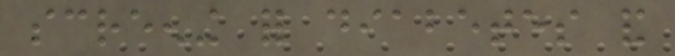screening for diabetes and
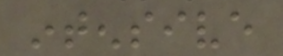intensive
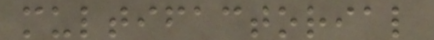multifactorial
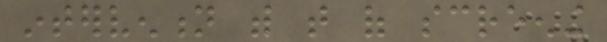intervention with that of screening
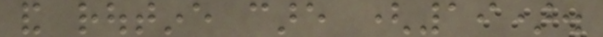and routine care (19).
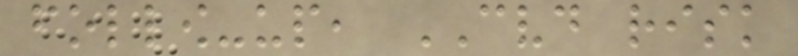follow-up, CVD risk
